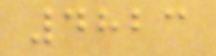4823
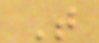T
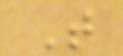T
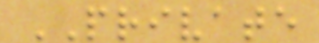PRIVATE
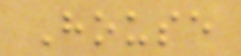House
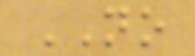NO
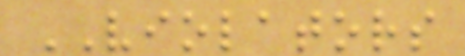VIOLATORS
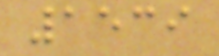1539
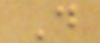D
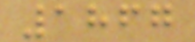1867
